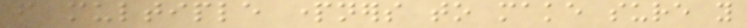from multiple partners to make sure you
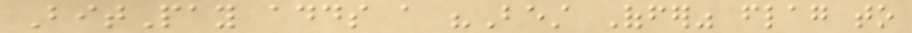BitPay adds a "Best Offer" flag to
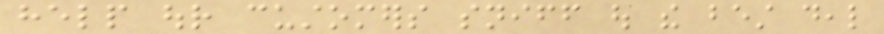help our customers sniff out the best deal
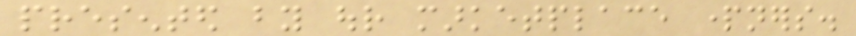presented by our marketplace partners.
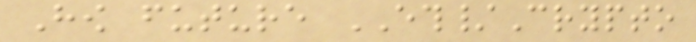How future ETH/Crypto
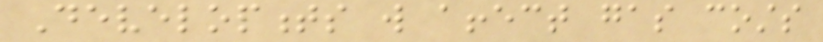Developments will affect gas costs
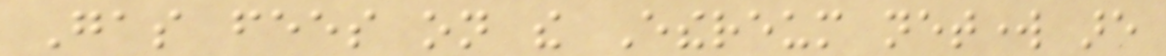Gas fees on the Ethereum network are
